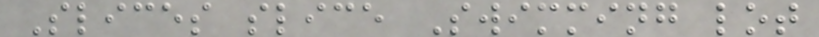Slices slice Swimming lot
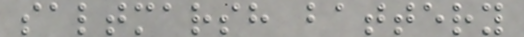saltmarsh battery
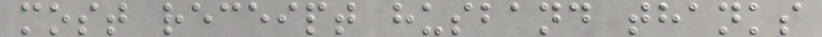most receipt husband thanks
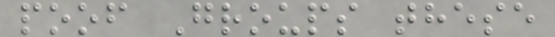poof Groups these
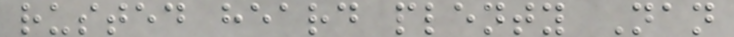rusted heard plenty Nan
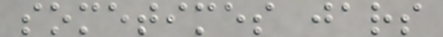sometimes jars
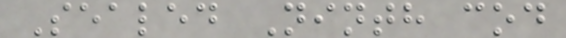Sealed Ninth cod
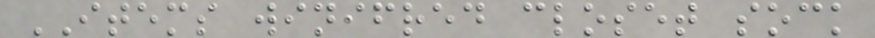ITEMS winifred closet sock
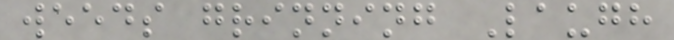weeds grinning Laugh
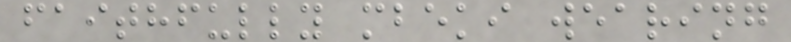faithfully mbeki wearing
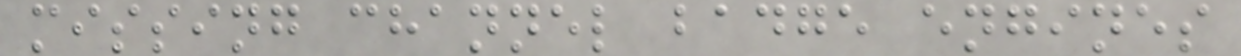missing channel badge engines
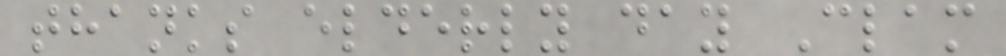thanks elderly day Clam
